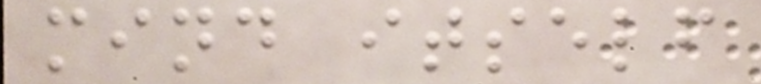mind itself
